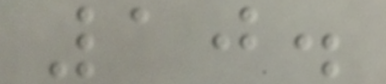10.
